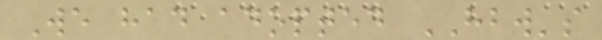We had adopted HBW's
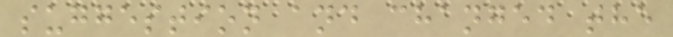suggestion and changed the
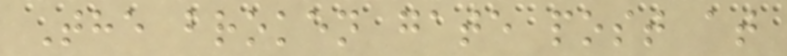The broken gate post at
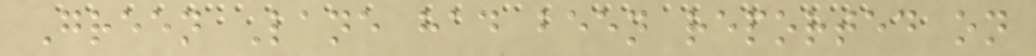Green Lane had been reported on
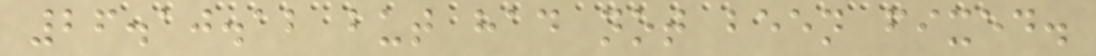26.10.12 but had not been fixed.
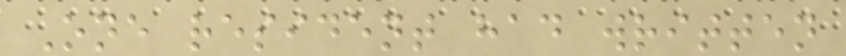One resident had written
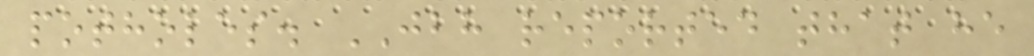potholes. JBH reported that he
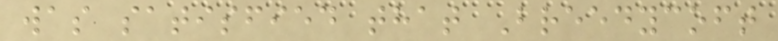was satisfied that Breedycoft
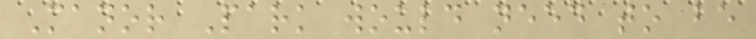Manor Park would need to be
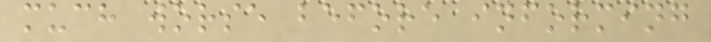much worse before informing
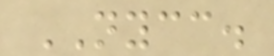NYCC.
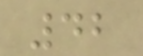42
